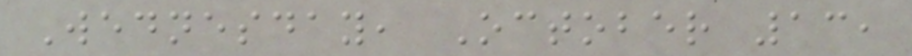Wednesday, October 13,
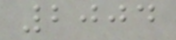2004
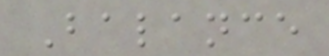Balance
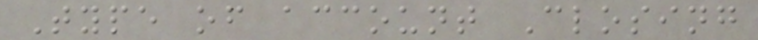Type of account Closing
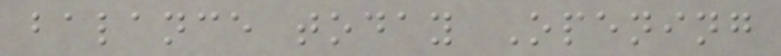balance today Opening
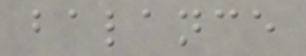balance
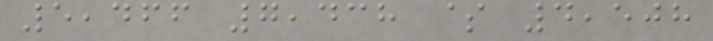5,466 7,438 $ 4,508
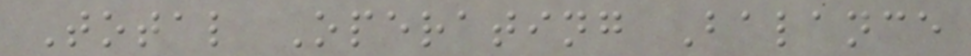Total Operating Balance
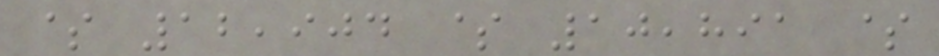$ 12,904 $ 10,891 $
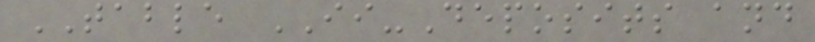TABLE II-Deposits and
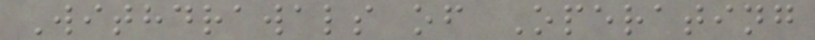Withdrawals of Operating
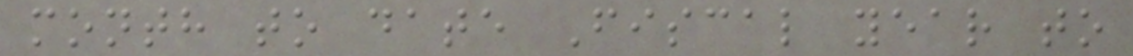month to date Fiscal year to
